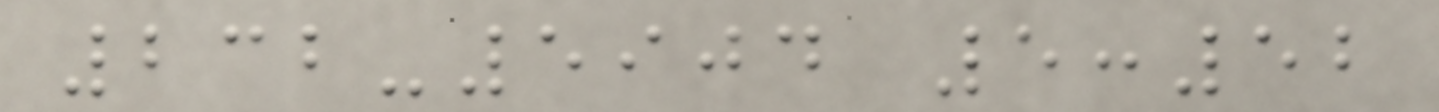232-5904 5:52
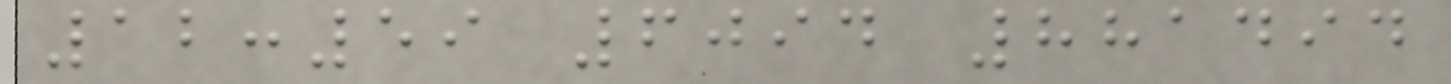12:59 6094 881494
